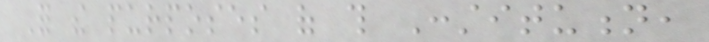For the purposes of this Constitution,
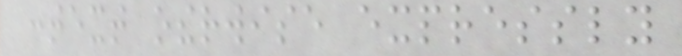context otherwise expressly
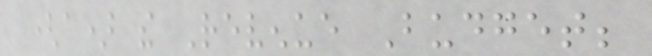(a) the Revenue Budget;
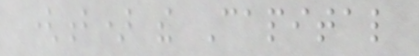(b) the Capital
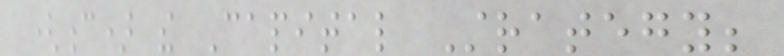(c) the Capital Strategy;
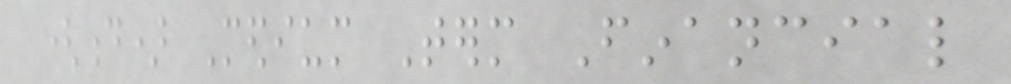(d) Medium Term Financial
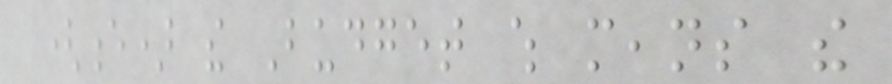(e) the Budget which means the
